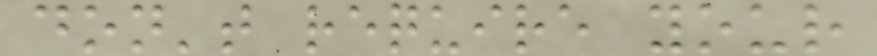don't require your
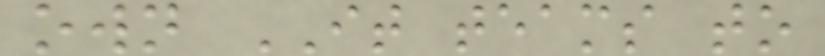own IT teams to
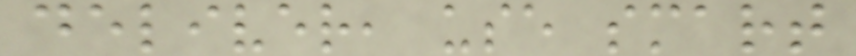deliver, use smart
